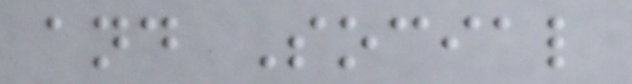and Social
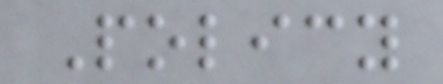Policy
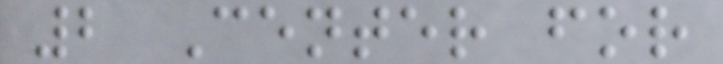2 Center for
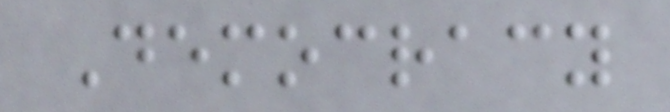Democracy
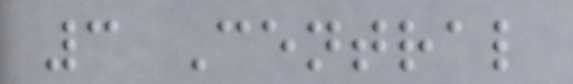3 Central
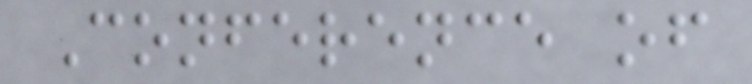Conference of
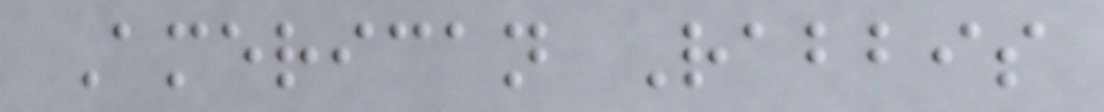American Rabbis
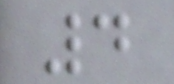4
